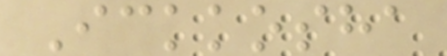Ickkosha
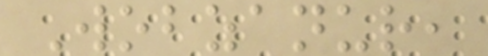Wobzanur,
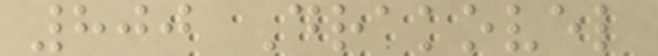800 Drakovel
